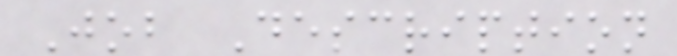Job Description
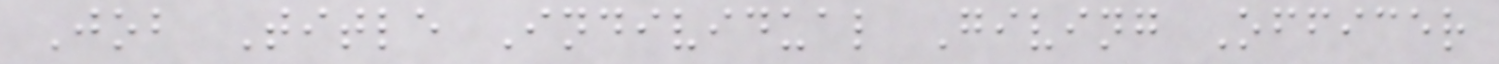Job Title Individual Giving Officer
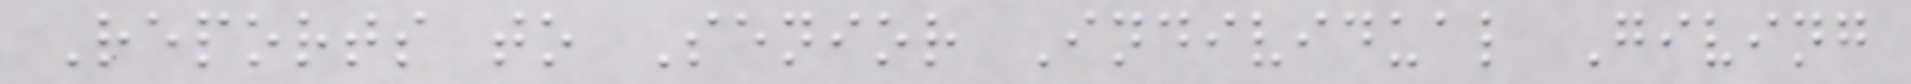Reports to Senior Individual Giving
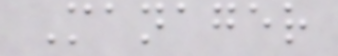Manager
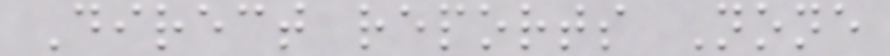Direct reports None
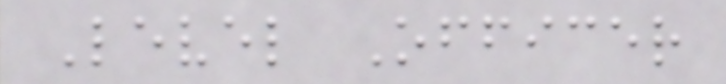Level Officer
